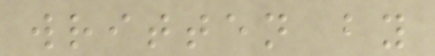written by
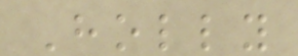Holly
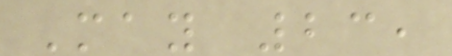May 23,
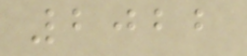2022
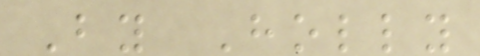By Holly
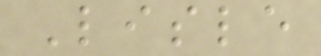Lisle
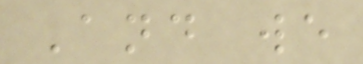And we
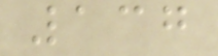137
